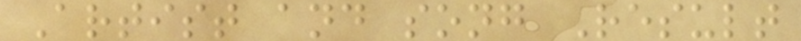Artist and song Result
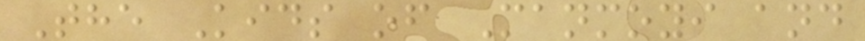The Kids of Manmoyi and
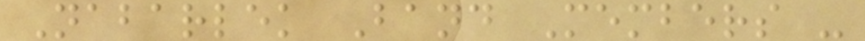Nabarlek Band Members -
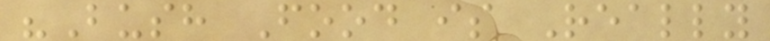"Bush Food is Really
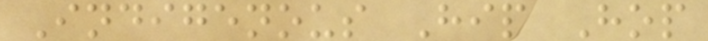Indigenous Hip Hop
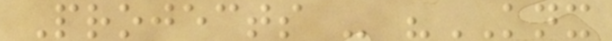Projects - "KNX
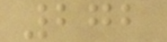272
